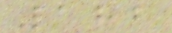182
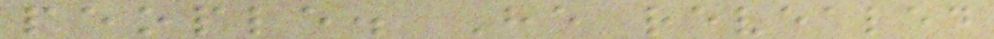people. He revealed
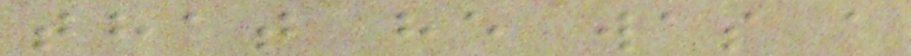that he was a
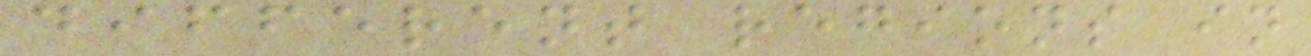different regions in
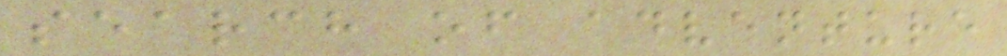search of adventure
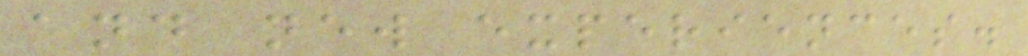and new experiences.
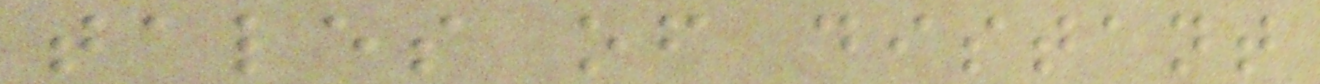tales of distant
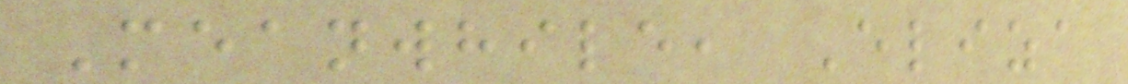Meanwhile, Eliza
